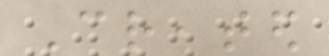Created
